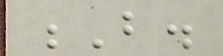B.
